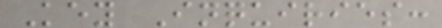Key Inquiries:
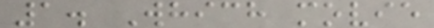1. Which movie
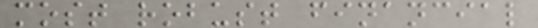most robust financial
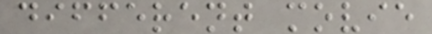different movie
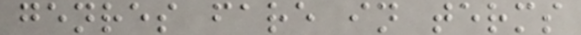genres fare in terms
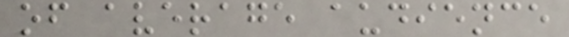of average audience
